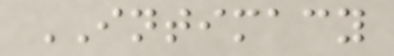INTIMACY
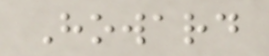Howard
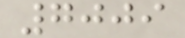7009
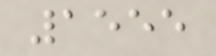1555
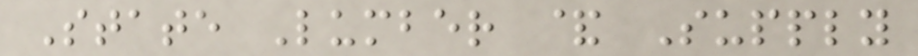State Lumber & Supply
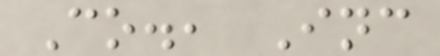Co., Inc
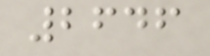2646
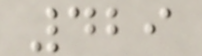429
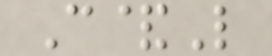C&L
